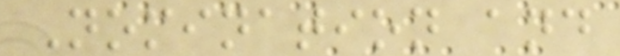Nomination and
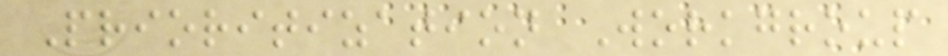Prioritization Workgroup
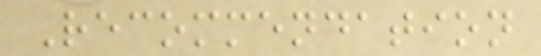Recommendation
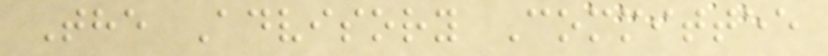The Advisory Committee
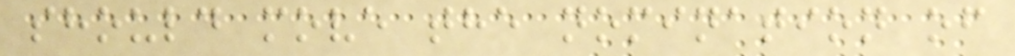should move the nomination of
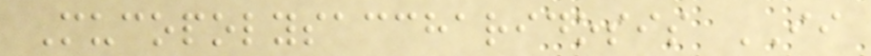Mucopolysaccharidosis II
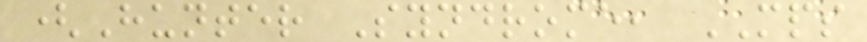(Hunter Syndrome, MPS
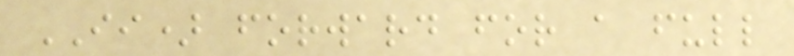II) forward for a full
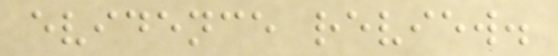evidence review.
